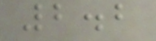2.2
